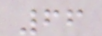66
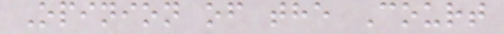Opinion of the Court
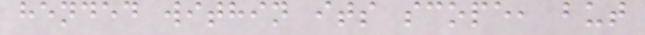hended within its scope, but
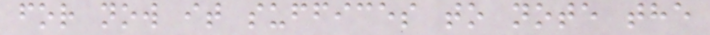for now it suffices to note the
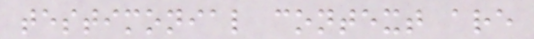testimonial context are
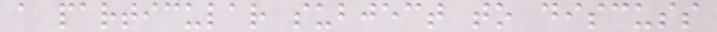a particular subject to discuss
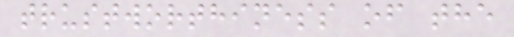trustworthiness of the
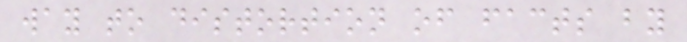way to distortion of facts by
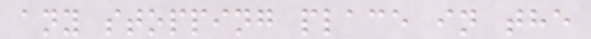any stopping place in the
